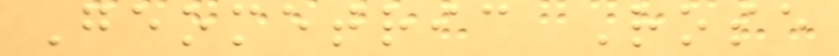Geometric Rose
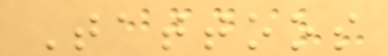Tattoos
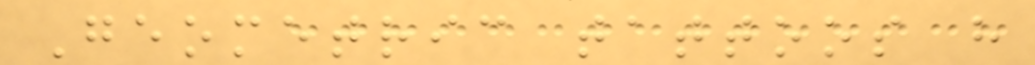Geometric tattoos have
